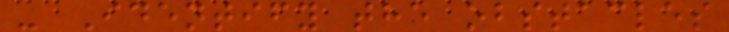- Identify the obstacles
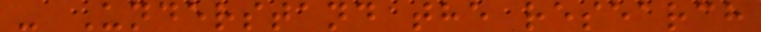- Understand the research
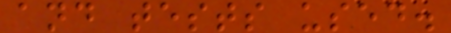and tests used.
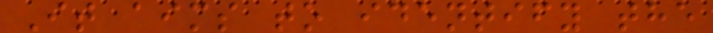It aims to identify the
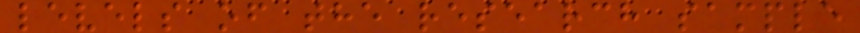levels of the research sample
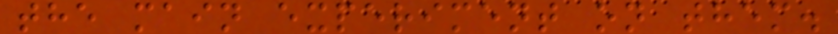the main experiment on them.
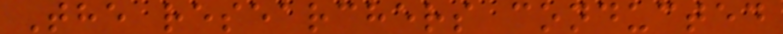The researchers conducted
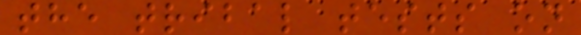the tribal tests on
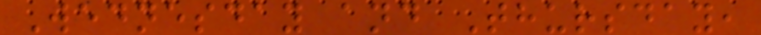Wednesday and Thursday,
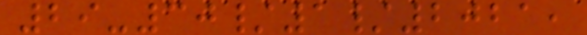29-30/1/2021,
